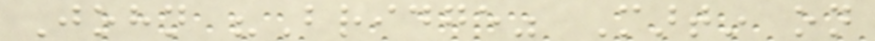John "Bridge" Martin on
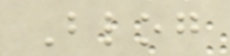Blog
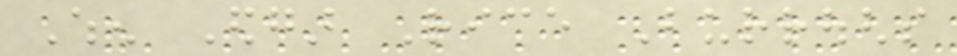When Edgar Rice Burroughs
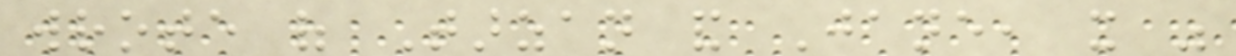wrote of Tarzan and Jane, it was
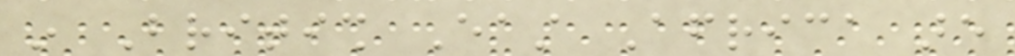in British East Africa are
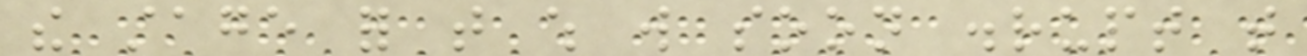the stage for that which will soon disrupt that
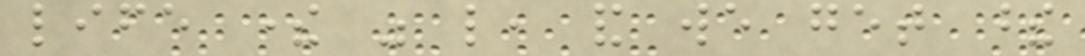life there was like, and we get these
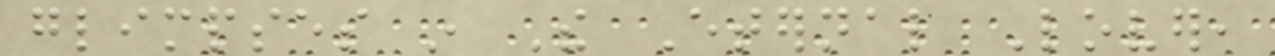glimpses in The Eternal Lover,
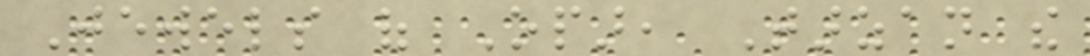Jewels of Opar, Tarzan the
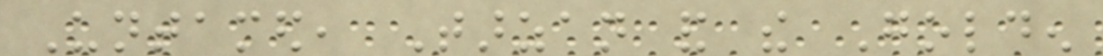Untamed, Tarzan and the Golden
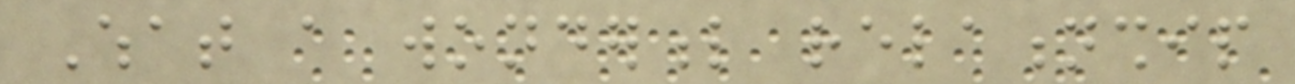What a wonderful relationship
